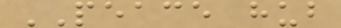PEACE hub
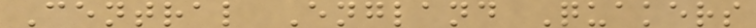Central England Quakers
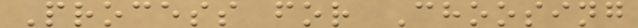Process for Choosing
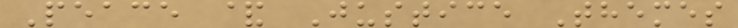Peace & Justice Themes
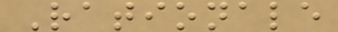Rationale
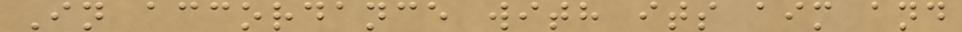In accordance with its aim and
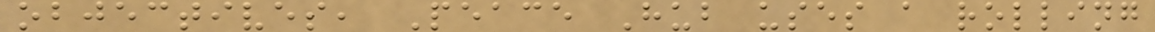objectives, Peace Hub uses a rolling
